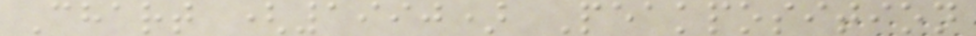Chart (1990) Peakposition
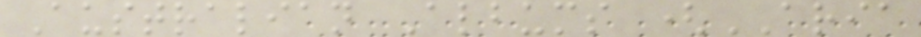Australian Albums (ARIA
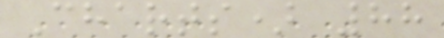Charts) 88
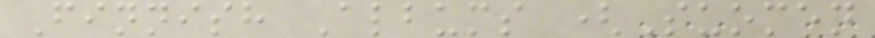Finnish Albums (Suomen
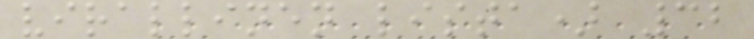virallinen lista) 32
